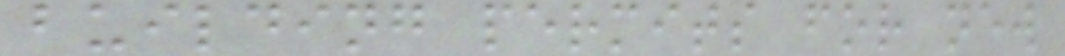building permits for new
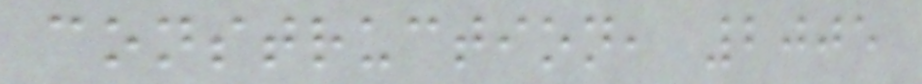construction, 2005
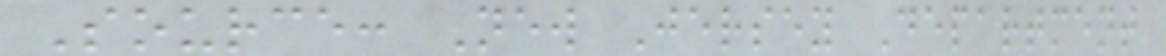Source: New Jersey Department
